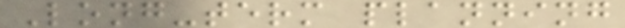Long-term planning
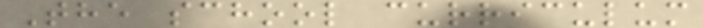The school curriculum
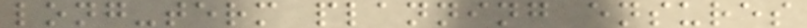long-term planning ensures
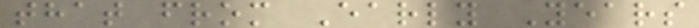that from Early Years
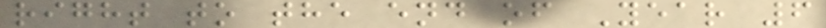right to the end of Year 6
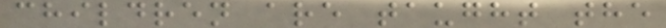children are taught the
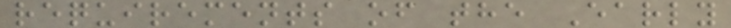requirements of the Early
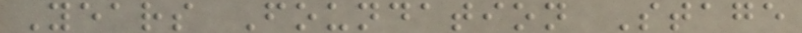Years Foundation Stage
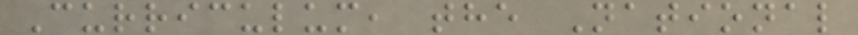Curriculum, the National
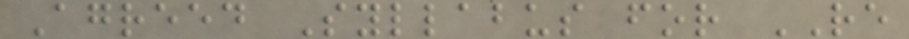Agreed Syllabus for RE
